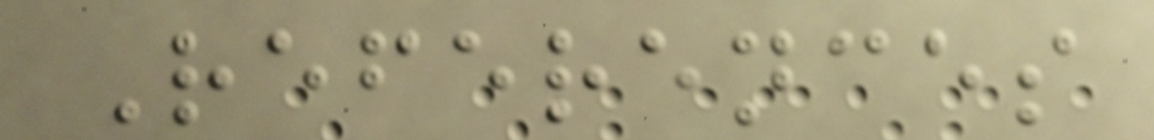References
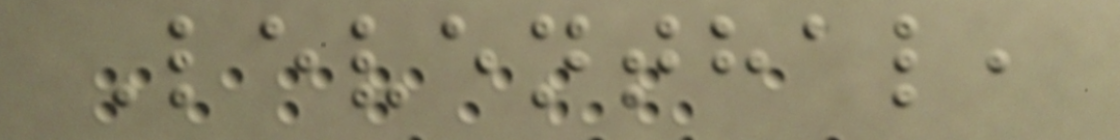Leventhal,
